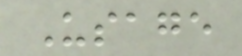Usage
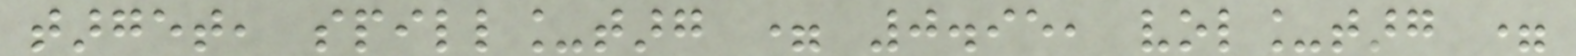target, spill_targ = 0.95, vol_targ =
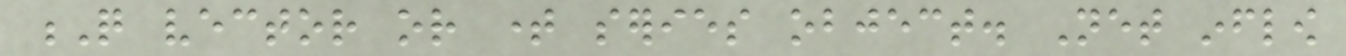Q vector or time series object. Net inflow
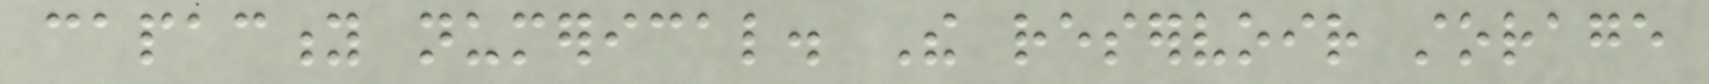capacity numerical. The reservoir storage
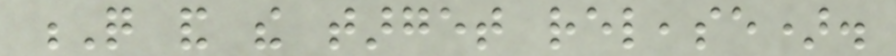Q and the target release).
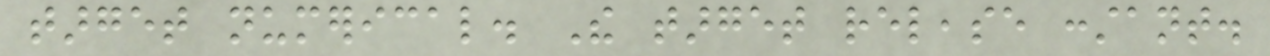target numerical. The target release constant.
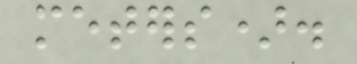meters).
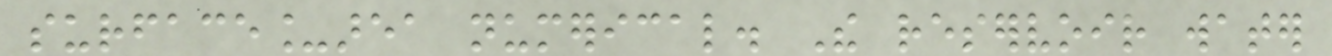surface_area numerical. The reservoir water
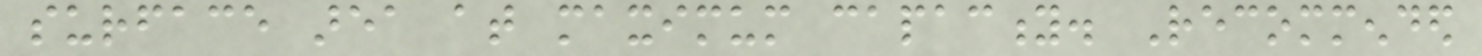surface area at maximum capacity. Recommended
